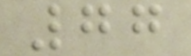77
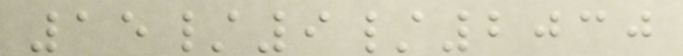15/9/2030
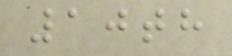10th
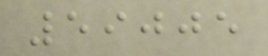59005
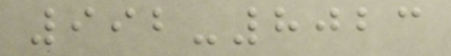992-8023
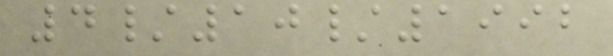4/10/1992
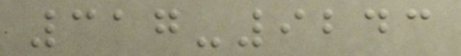317-9243
